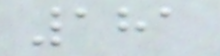181
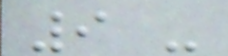9 -
